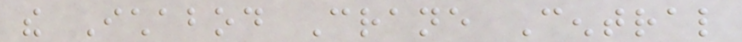the Ichabod Crane Central
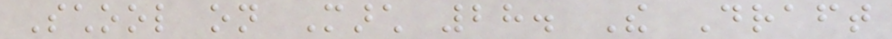School on March 28. The Draft
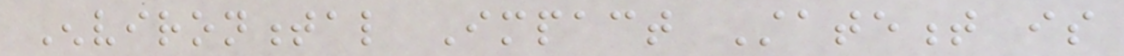Environmental Impact Statement is
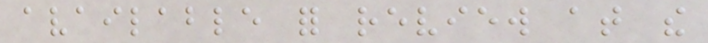available for review at the
